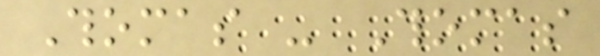Thomas - Thomas
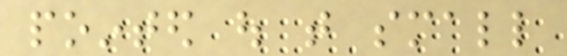pointed out that small
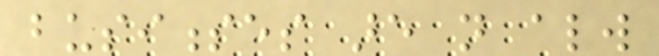businesses are not always
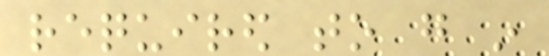required to go in
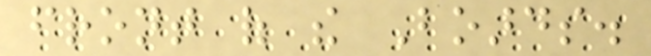front of the Boards.
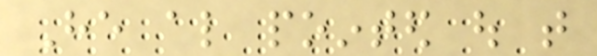He also pointed out that
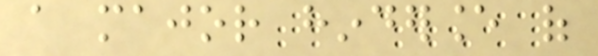a major hinderance of
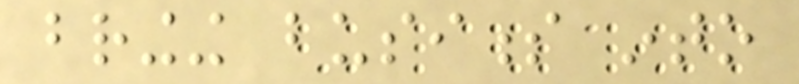bringing business into
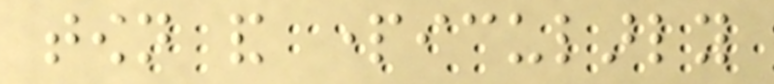town and particularly
